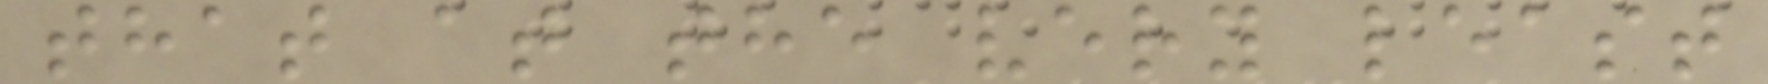that at the very least
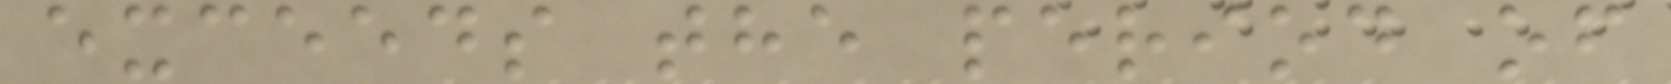exceeds the period of
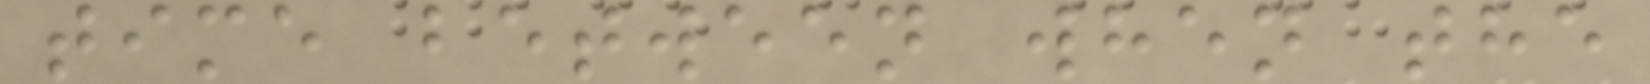time between when the
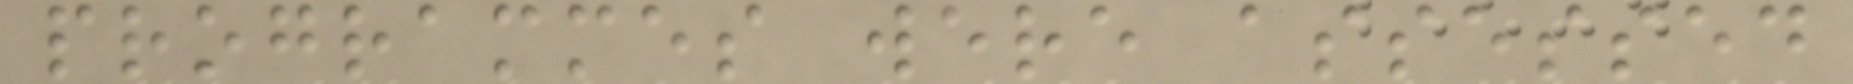programmes were assessed
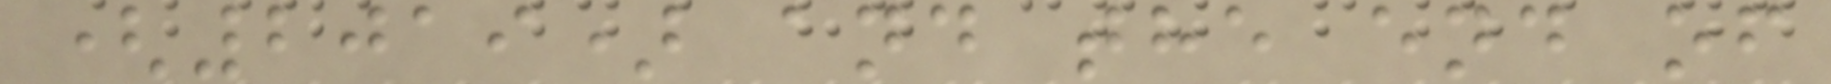(2019) and the end of
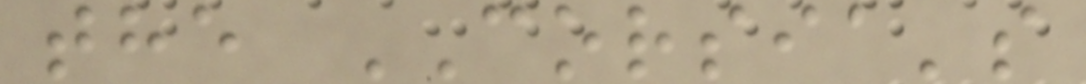the CORSIA's
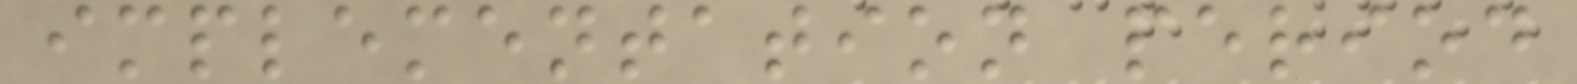implementation period
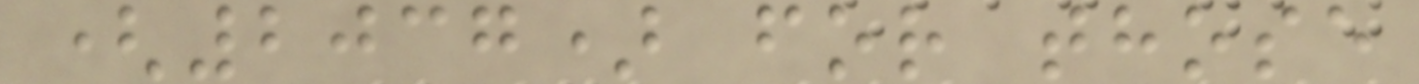(2037) for those
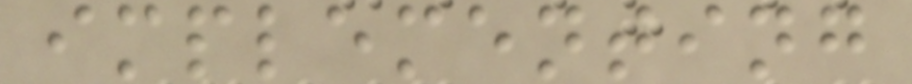implementing
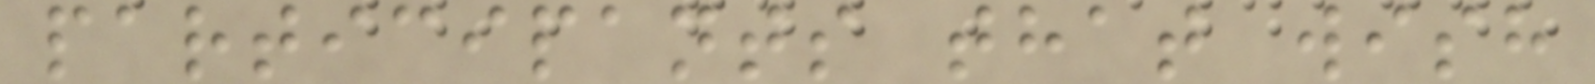participants that wish
